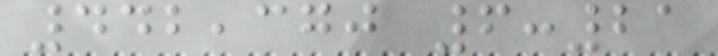442,370 6:21
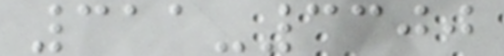311-3300
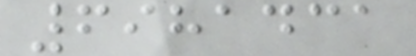6981431
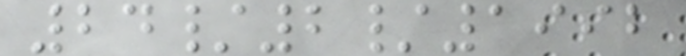24/2/1992
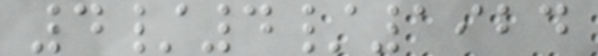4/4/1924
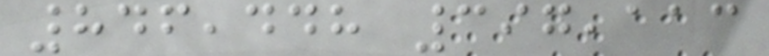846,448 397,113
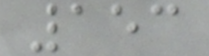153
